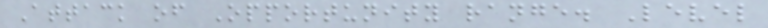Attack of Opportunity range. Level
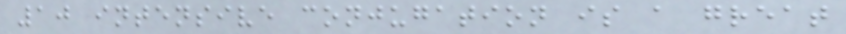10 intensive conjugation is a great
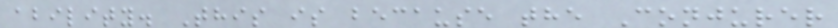ability. This is because the Conjurer
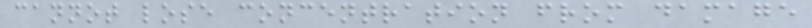cannot lose concentration from damage
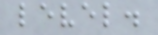level.
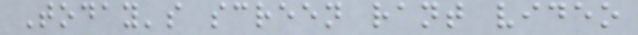Today's screen rant video
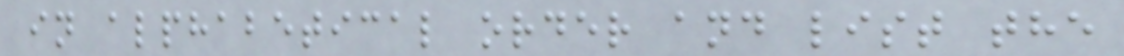in alphabetical order and list the
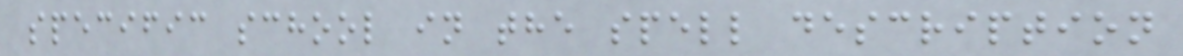specific school in the spell description
